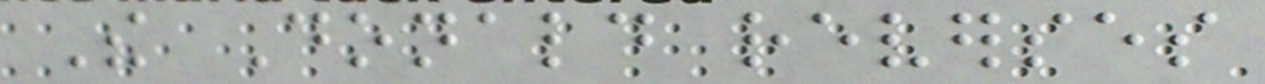The Donald reverses
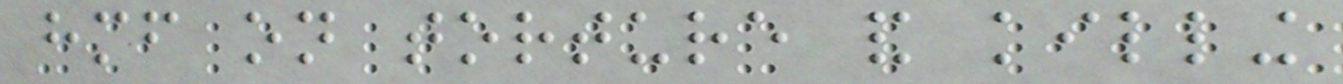himself on torture and killing
